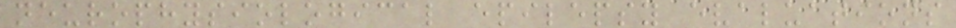neurophysiological epilepsy evaluations
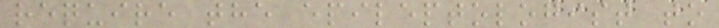require the epileptologist to
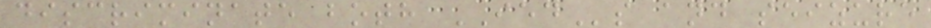discriminate both IEDs and seizure
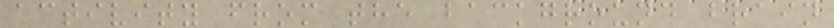activity from the background brain
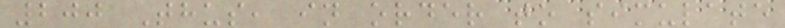200 Thus, in order to simulate
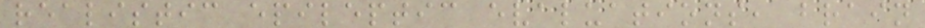realistic epileptic evaluations, brain
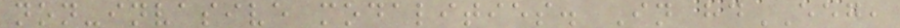non-invasive modalities. In hdEEG,
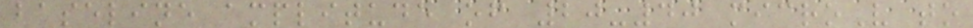baseline amplitude of 20-40 microV to
